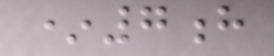*7h
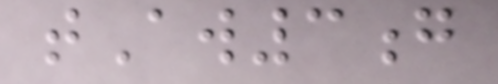tAw3g
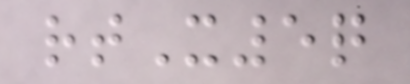rtX5q
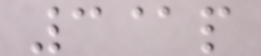3@p
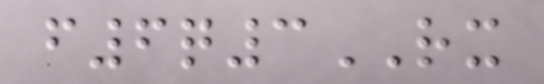f6q3RX
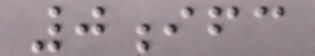0ifc
